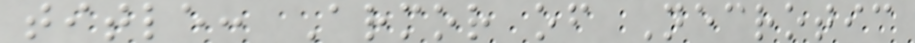title: Armor of Necrotic
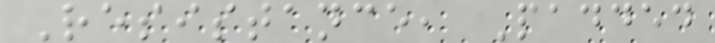Resistance, Padded
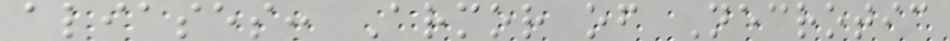aliases: Armor of Necrotic
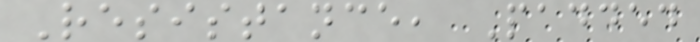Resistance, Padded
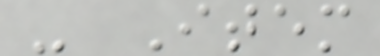- Item
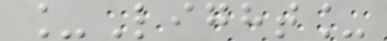_Light_
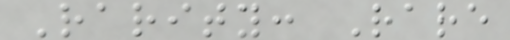Rarity: Rare
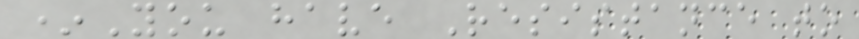*You have Resistance to
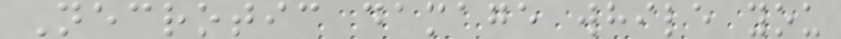Necrotic damage while you
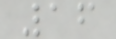16
